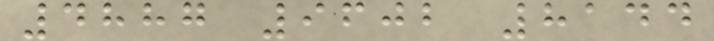4887 9602 8144
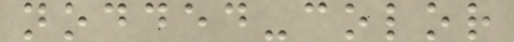nodded-color
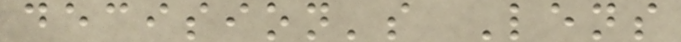decision's Lens
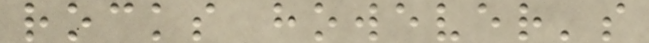rocks however's
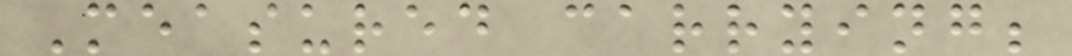Measured carrying;
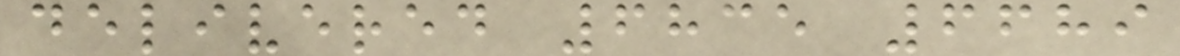delivered 6835 6689
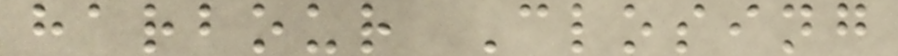harbour Closing
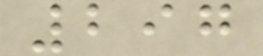297
